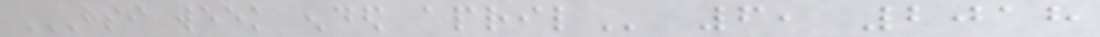HSI WEEK ENDED APRIL 6, 2018
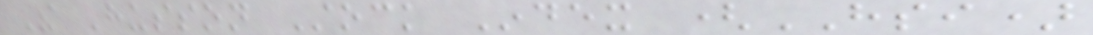The Husson Stock Index (HSI)
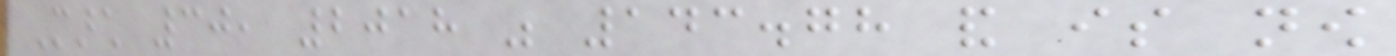March 30, 2018 was 143.78 and is now
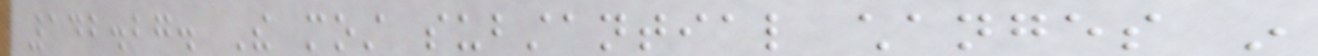142.27. The most substantial changes in
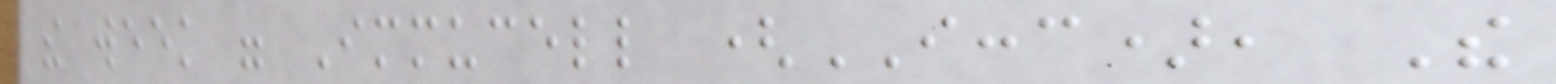the week were Immucell (ICCC), The
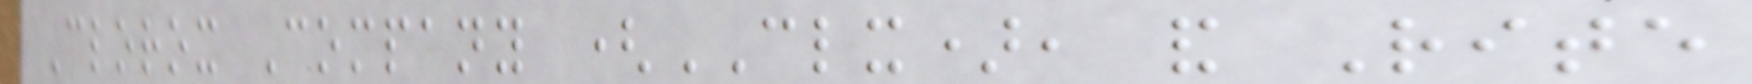Clorox Company (CLX), and Rite
